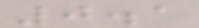0.1
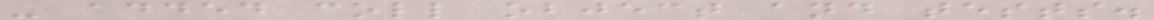- added coll object and tests.
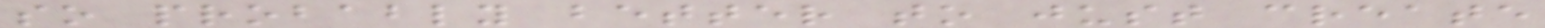so probably better to just create
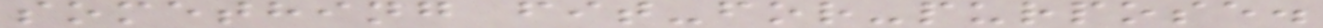something fit-for-purpose.
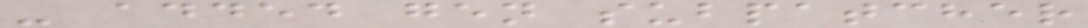- added gen subpatcher
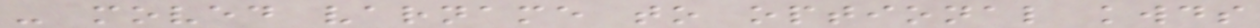- moved varname to optional kwds
